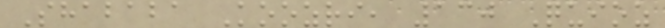Shababa Koozri, 130 Quioz
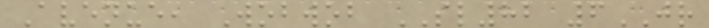Avenue, Wobwob SL82 6JR
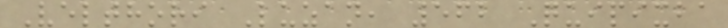Velthori Luzan, 562 Quipixba
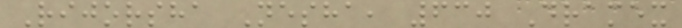Rijorsha Nesha, 630 Dramex
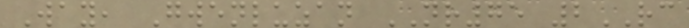Way, Gwenluzan NR75 2RC
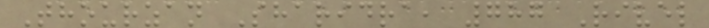Thourzan Sharidra, 787 Rivel
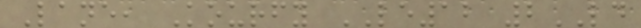Lane, Kourfy LE12 2LD
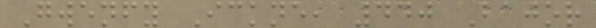Gwenfy Ickne, 440 Bajor
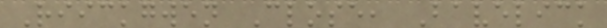Riickgwen Close, Bavelick
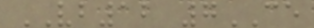VB12 7CE
